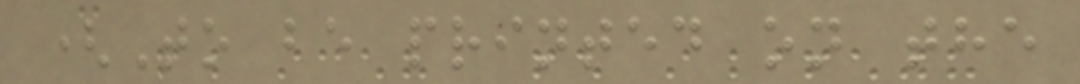(To be printed on the
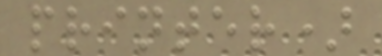printer)
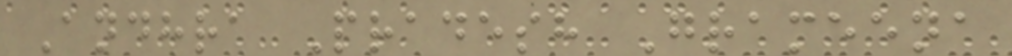Andhra Pradesh Grameena
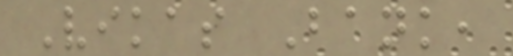Vikas Bank,
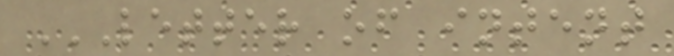LETTER OF INTENT
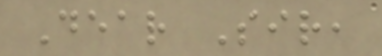Dear Sir,
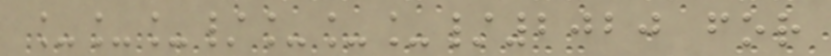___/___/2020 for
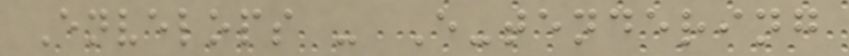Envelops - E-tendering
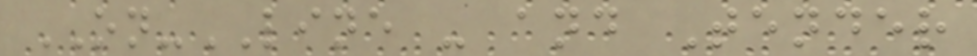ON-LINE - and Tender
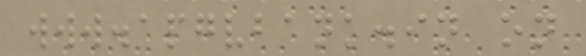www.apgvbank.in on
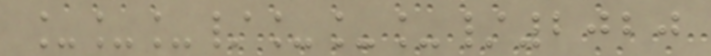___/___/2020
